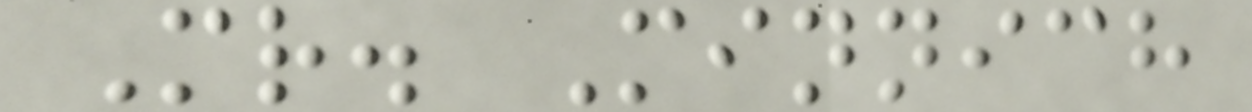Mr. Minnich
